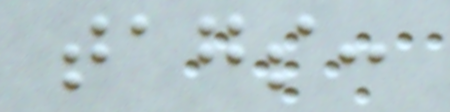tags:
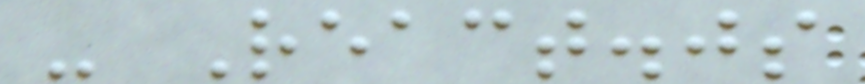- React.js
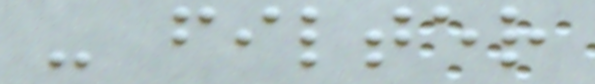- filter
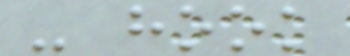- hook
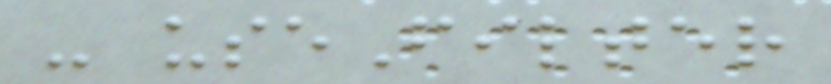- useFilter
